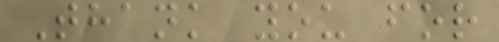Thank you for
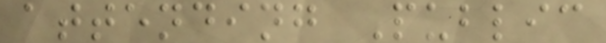attending Public
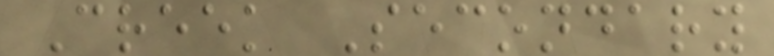Creek Secondary
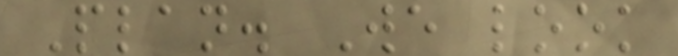Plan. We look
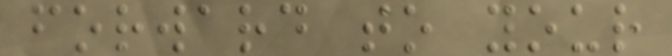forward to your
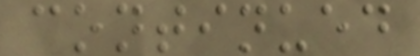continued
